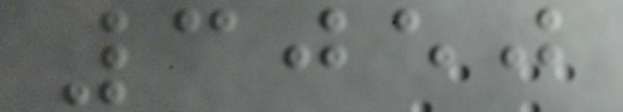3050
